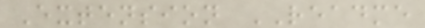Extension README
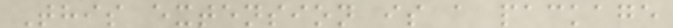This extension is a package
